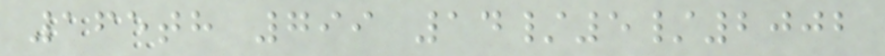165th 799 14/5/2002
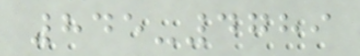845-4789
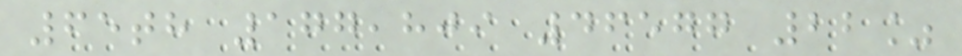65th 177,809 46577 22%
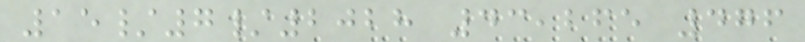15/7/2028 43,265 476
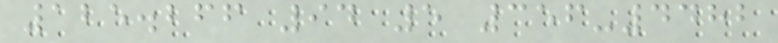125.266 94 5 356-4482
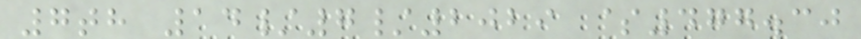7th 14/7/2029 $477.30
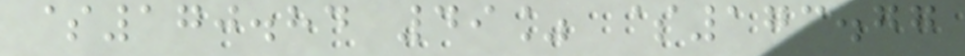$170.84 49% $173.77
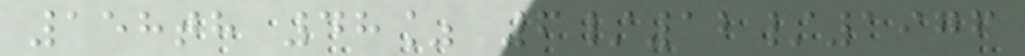158th 48% 6/12/1976
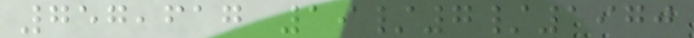757,617 19/7/1970
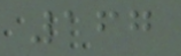167
